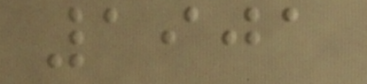1901
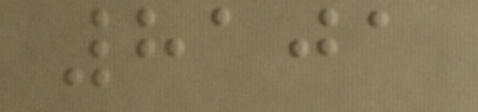8101
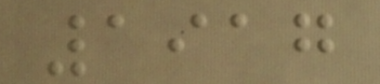1917
